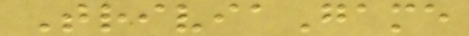TriviaGame
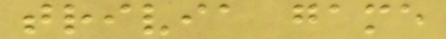trivia game
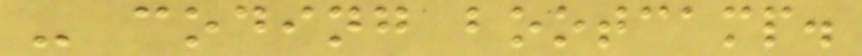- coding bootcamp.
